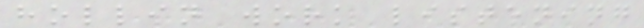hollin work listening
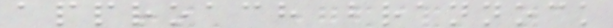approach brannock
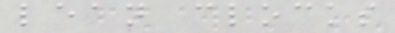lean clocks
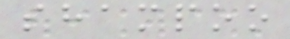shampoo
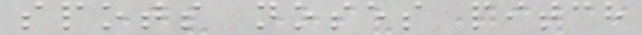spots noses pitch
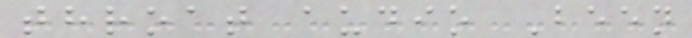throat audio Been
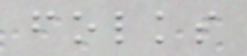folks
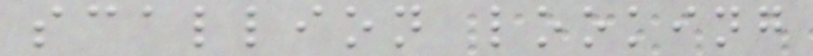scallion looking
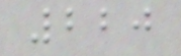220
